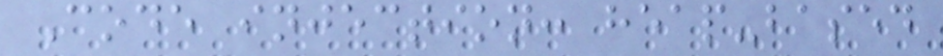Code injection: heap-based
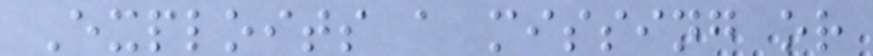Exploits a missing or
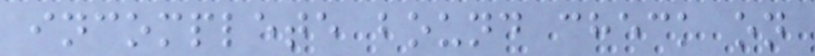incomplete bound check on
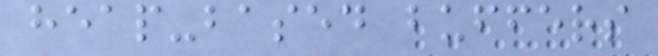heap-based buffers
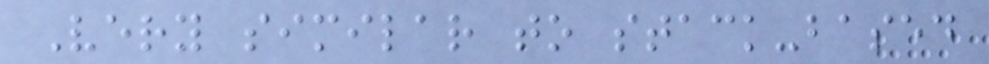Very similar to stack-based
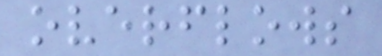overflows
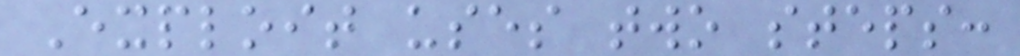Exploit uses two steps:
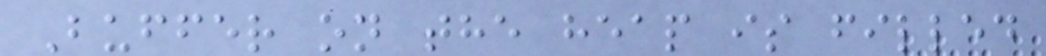Buffer on the heap is filled
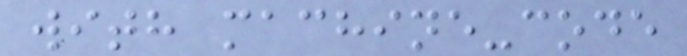with machine-code
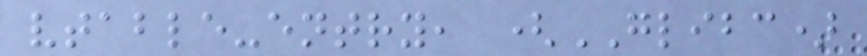vtable-entry, (GLIBC)
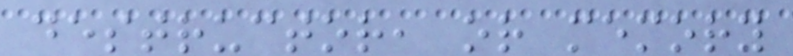destructor, or memory
